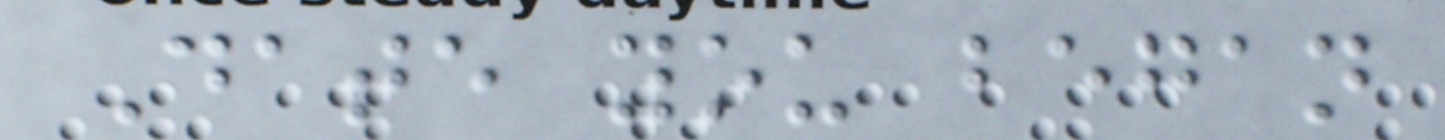Date you began
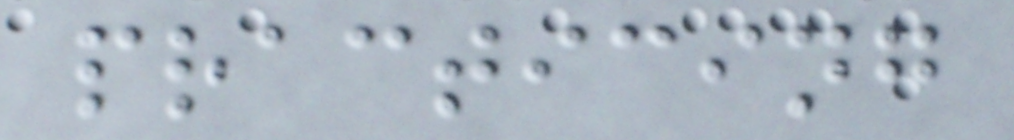practicing
